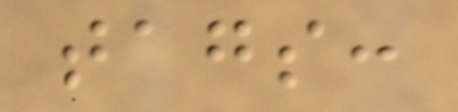tags:
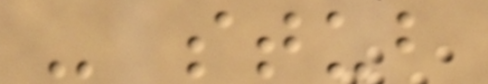- stub
